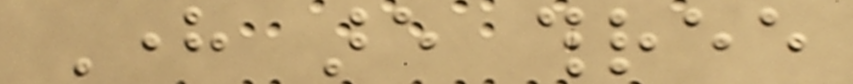Here are three
